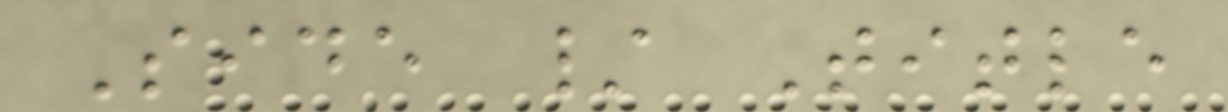Side / Title
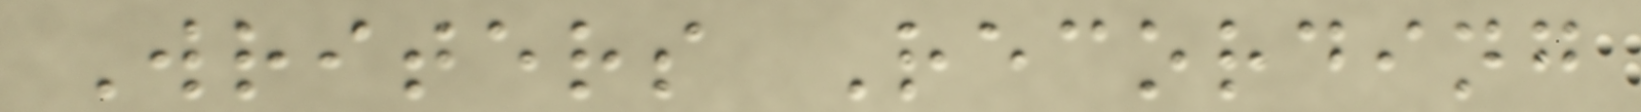Writers Recording
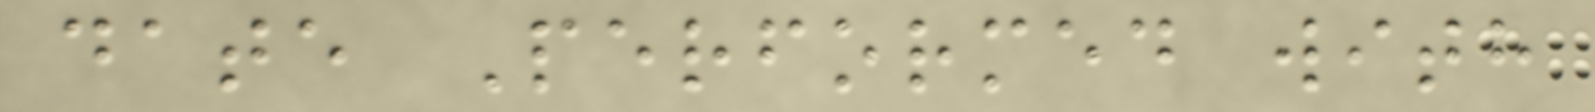date Performed with
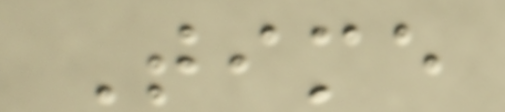Time
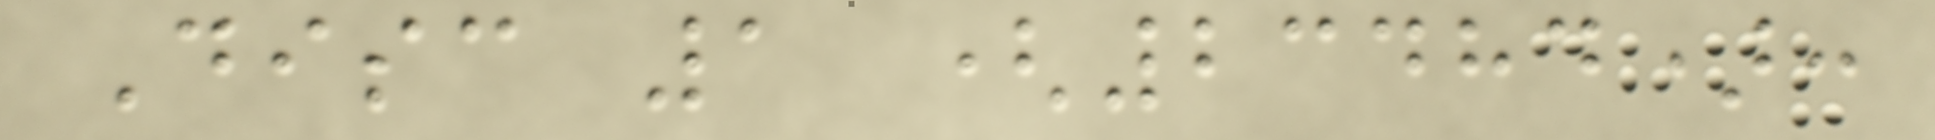Disc 1 (23484):
